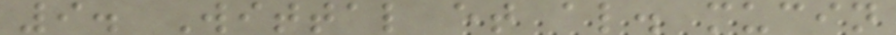9. Wittal et al. mucin
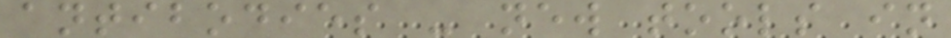antibodies - new tools in
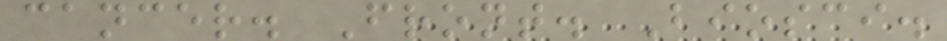cancer. Front. Biosci.
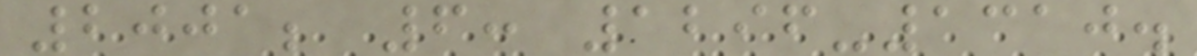2001; 6: 1296-1310.
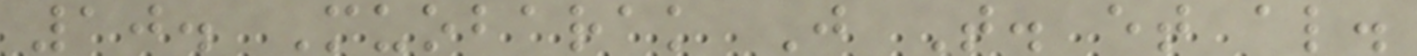10. Muobarak J T. et al.
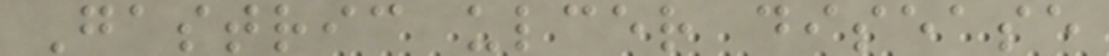Gastric ulcer disease
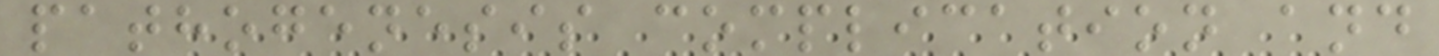pathogenesis complication and
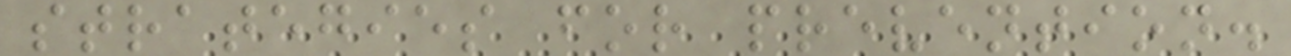strategies for prevention.
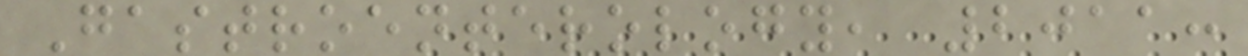Gastroenterology, 2011:
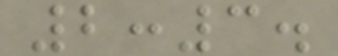2:3.
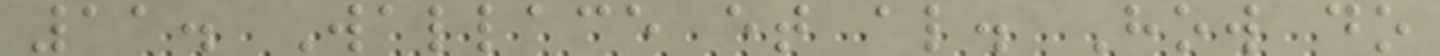11. Wallace et al. How do
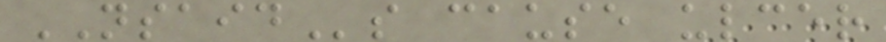NSAIDs cause ulcer
